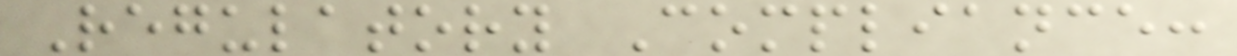Regulatory Compliance:
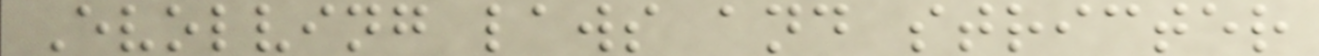Evolving laws and stricter
